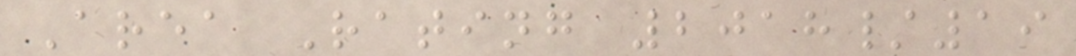Area Rating 2018/19
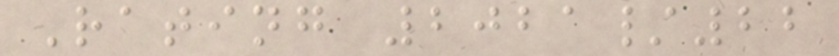Rating 2021/22
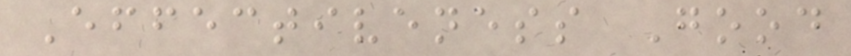Effectiveness Good
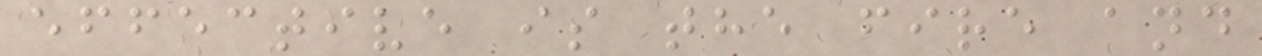effective is the fire and
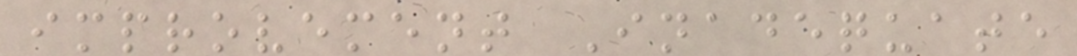improvement Inadequate
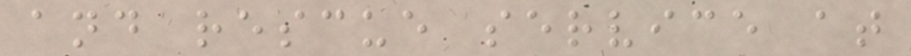and rescue service at
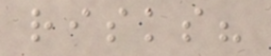risks?
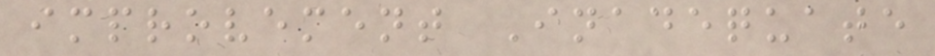improvement Inadequate
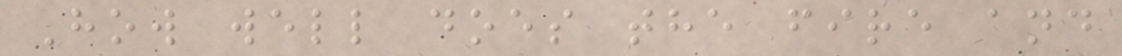How well does the fire and
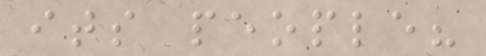its people?
